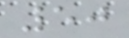50
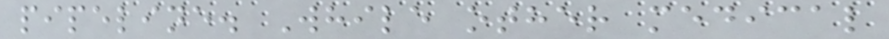pipeline. While other medical
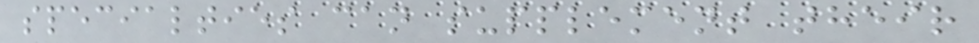specialties can supplement their
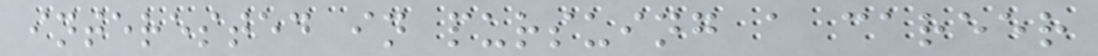interested in pursuing a career
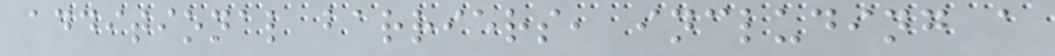additional barriers, including a
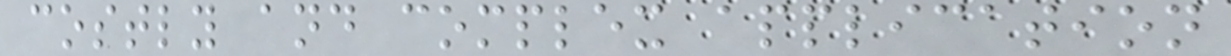costly and complex application
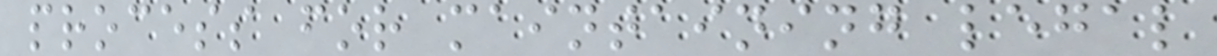process for maintaining legal
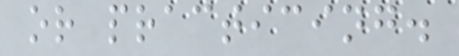or practicing.
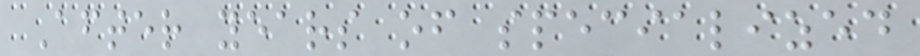After years of specialized
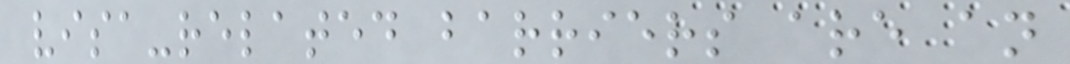visa-related barriers are an
